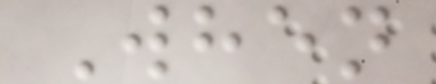When
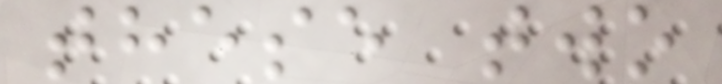these two
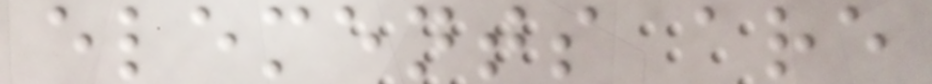elements are
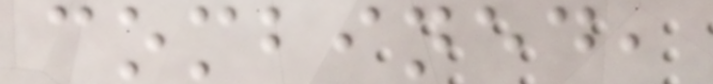combined,
